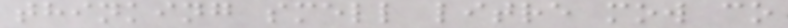thinking smell litre mow co
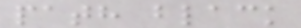path black
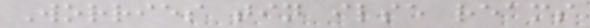Worries tin ilse reams
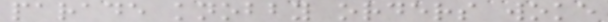parade knobby orders woke
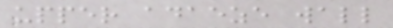upper adaeze wall
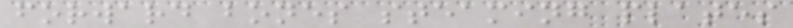forward bones steaming plates
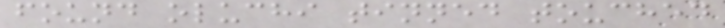found oluchi tinned touched
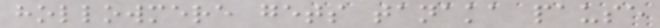hollowmere gets tanaka pause
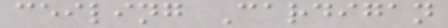ceiling Cardigan
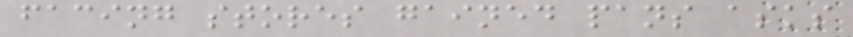facing stores gained pans asks
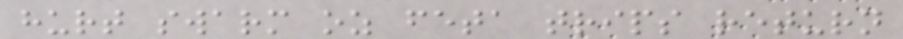hurt swarm oz feta trips return
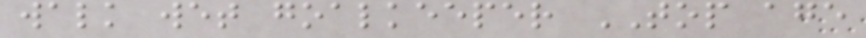walk wet goalkeeper TOP age
